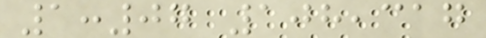1:07 108,317
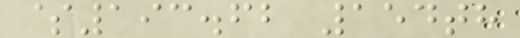$193.62 154th
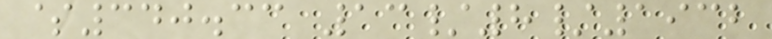$340.33 13/8/1932
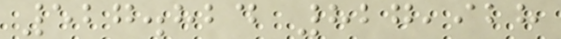527.824 827,928
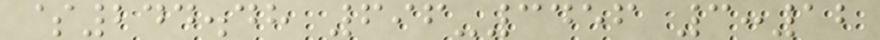$244.48 696-3456 3:12
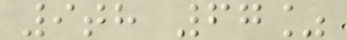9th 67%
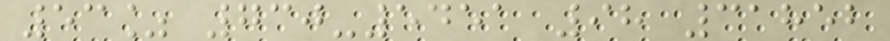53% 730-5451 98 31852
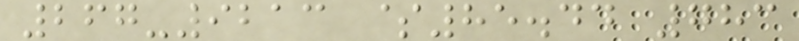267-9213 $85.44 783
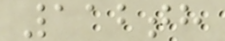112th
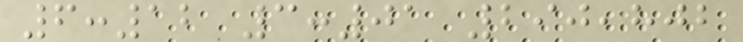6:12 3:01 290,802
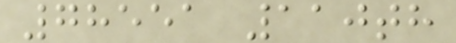78551 110th
